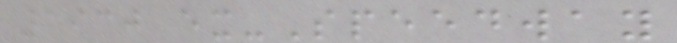1930 ex-Speedway
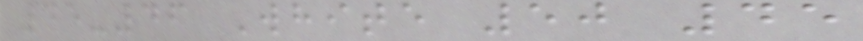45-46 White 50 45
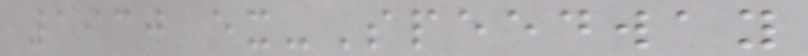1930 ex-Speedway
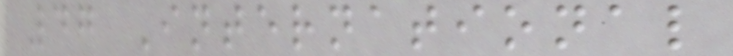47 International
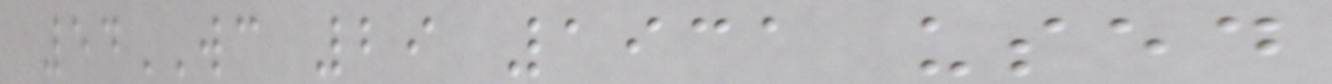54WC 29 1931 used
